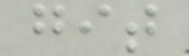git
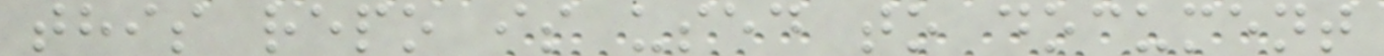this repo is used to document
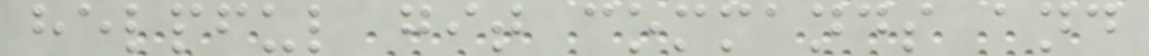helpful git commands and
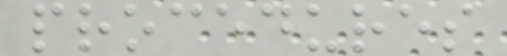procedures
